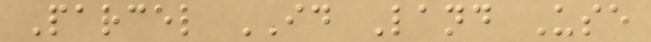Parcel ID Land Use
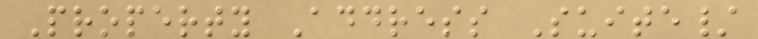Property Address Suite/
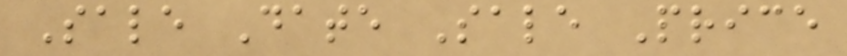Sale Date Sale Price
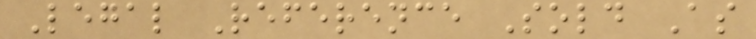Legal Reference Sold As
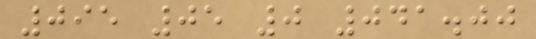095 05 0 041.00
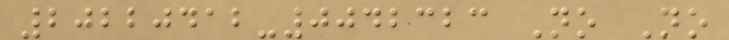20220412-0042323 No No
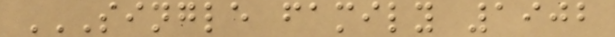SINGLE FAMILY 1902
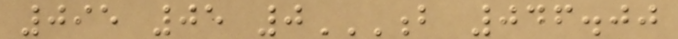095 05 0B 046.00
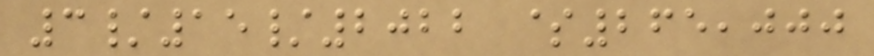3/15/2022 $265,000
